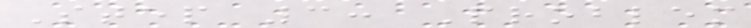Step 3: Problem
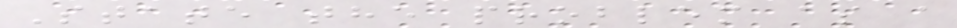State the problem as a
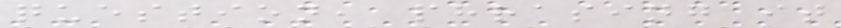question, phrasing it
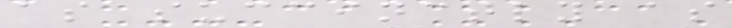as succinctly as
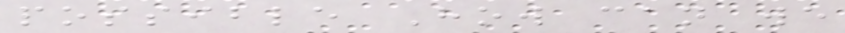possible How can we
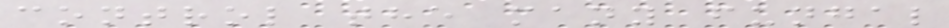control the many fungal
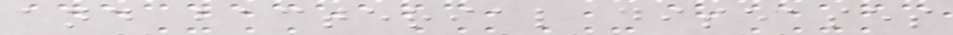and bacterial diseases
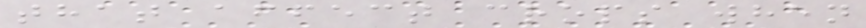that affect crops when
